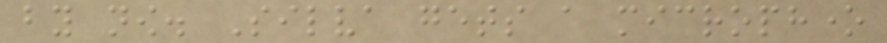by now. Silva gets a microphone
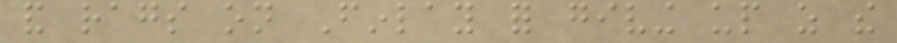and rags on Finlay for giving up as the
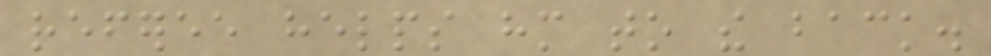referee helps him to the back.
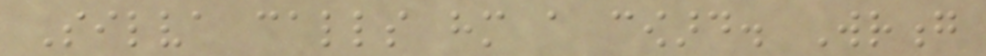Silva calls him a coward. Wrong
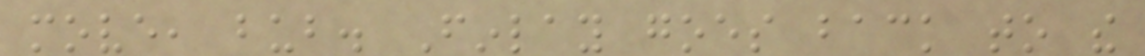move, bub. Finlay goes back to the
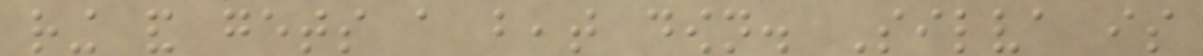ring and gets a beat down. Silva is
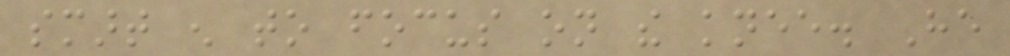smart enough to focus on the knee. He
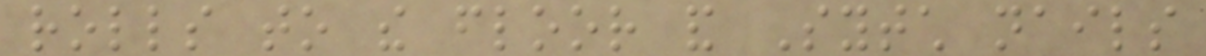rolls to the floor and Sytch nails
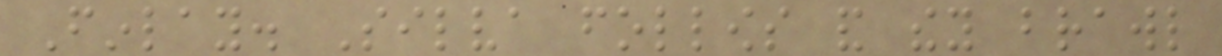Finlay. Silva follows and they brawl
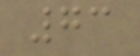73
